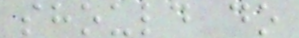should do
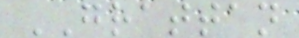GRATTAN
